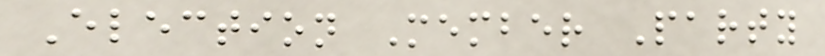Election Member Party
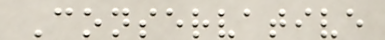Conservative
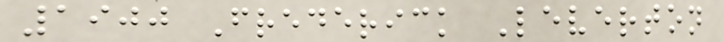1900 Frederick Leverton
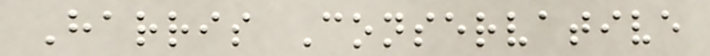Harris Conservative
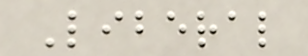Liberal
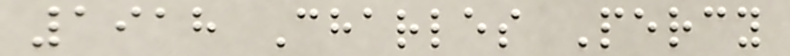1918 Charles Percy
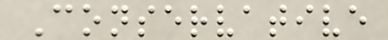Conservative
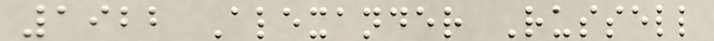1922 Alexander Russell
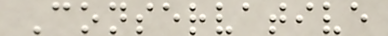Conservative
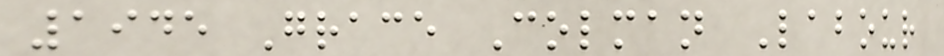1945 Grace Colman Labour
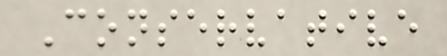Conservative
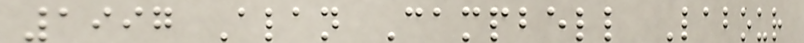1997 Alan Campbell Labour
